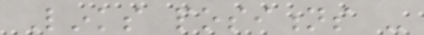Links positions -
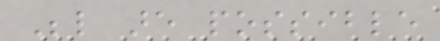Below are possible
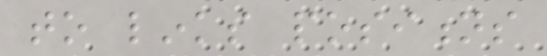to links positions
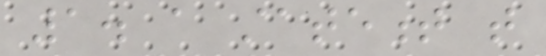1. a statement that
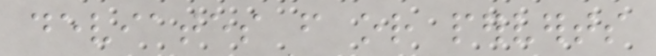deviates from or perverts
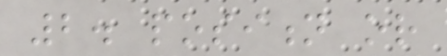2. position or
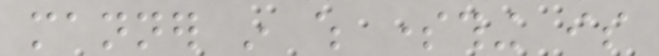manner in which something is
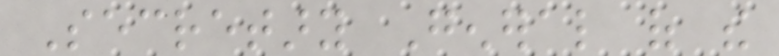Secretary General of the
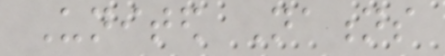United Nations
